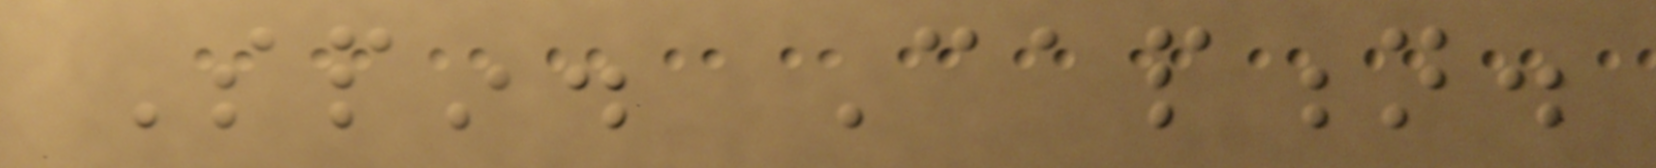Spin. Caption.
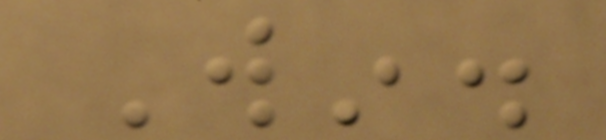Win.
